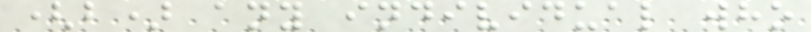(b) any individual who
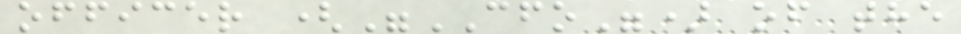officer ("CFO") of the
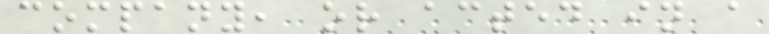company, or acted in a
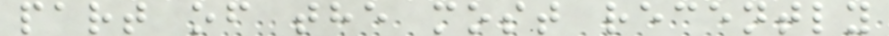part of the most recently
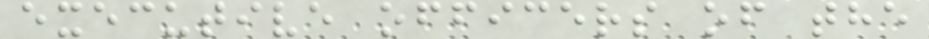executive officers of the
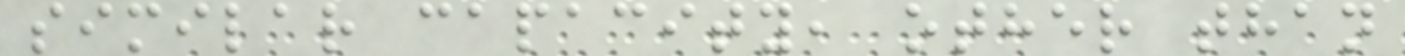similar capacity, other than
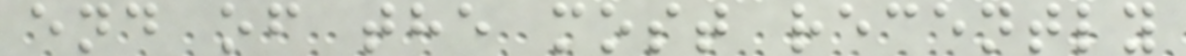end of the most recently
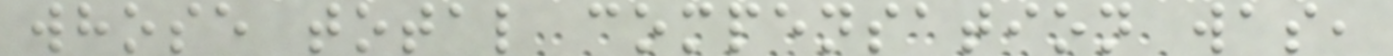whose total compensation was,
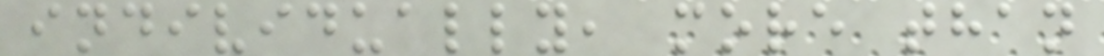individually, more than
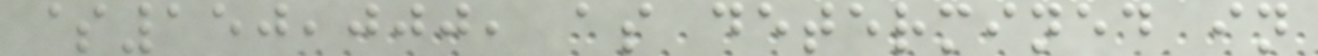$150,000, as determined in
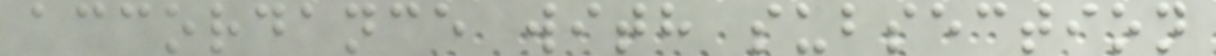accordance with subsection
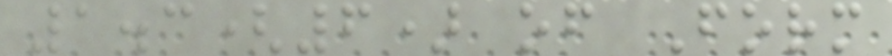1.3(6) of Form
